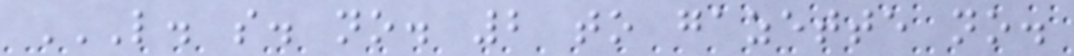L. S. NO. 2 TO GAZETTE NO.
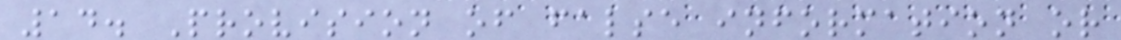14. Provision of false information or
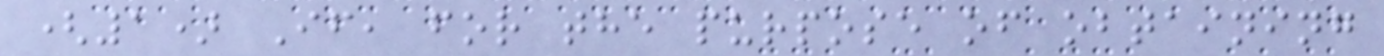(1) If, for the purpose of obtaining
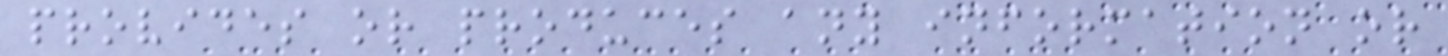provides or produces any information or
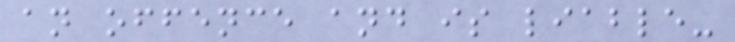an offence and is liable-
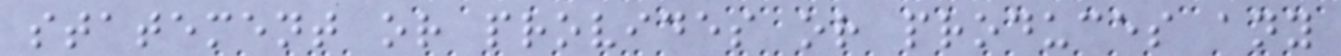statement or provides or produces any
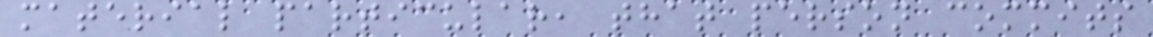material particular, that person commits
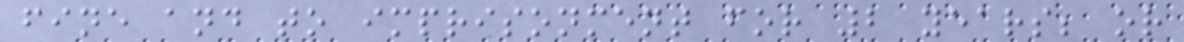fine and to imprisonment for 2 years; or
